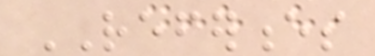REFERENCES
